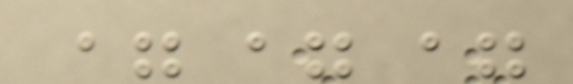===
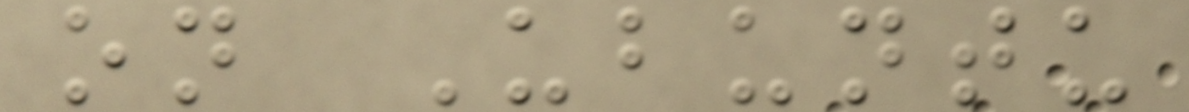on Ubuntu
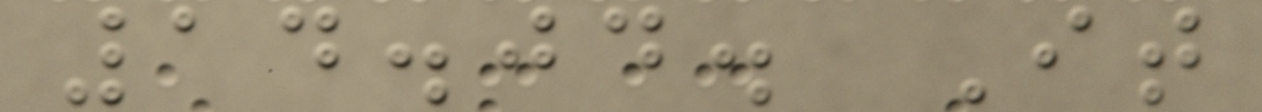14.04. It
